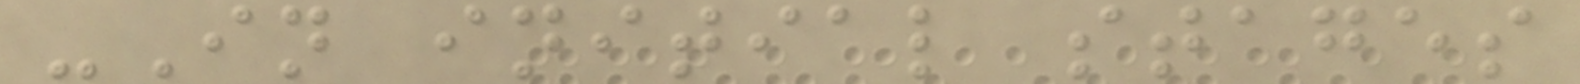-In initial stages
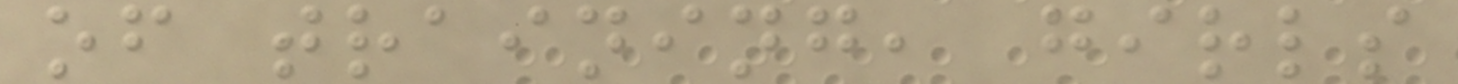of training, girls
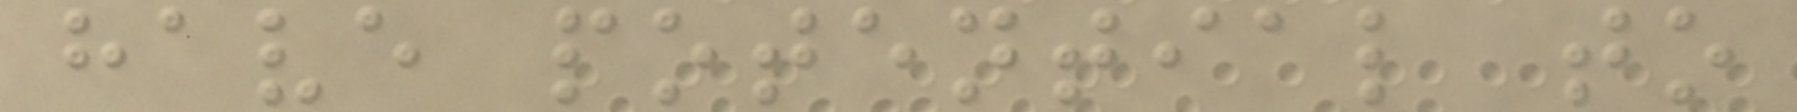have potential to
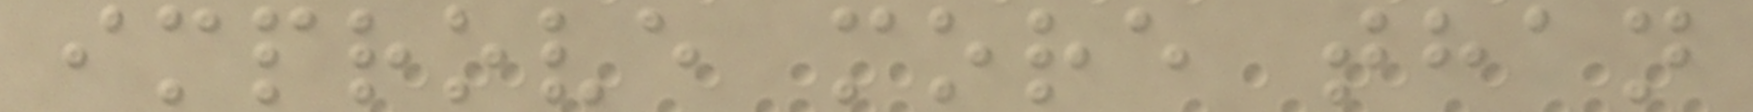improve more than
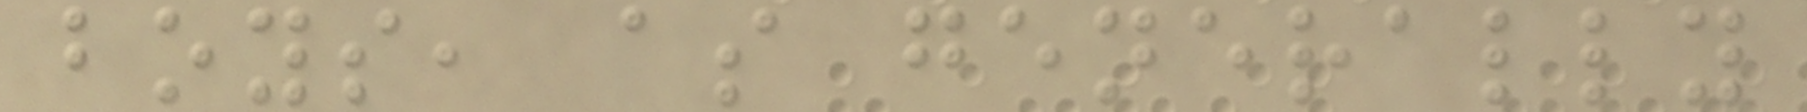boys, as generally
